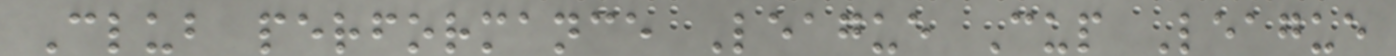Club performance League Cup League
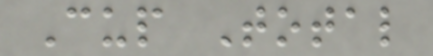Cup Total
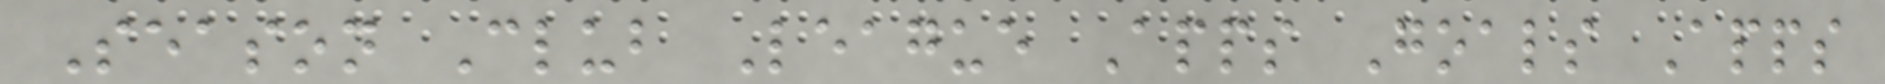Season Club League Apps Goals Apps
